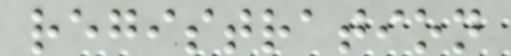registration
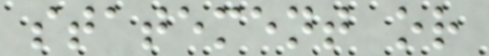statement or
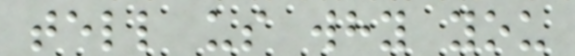tell us why you
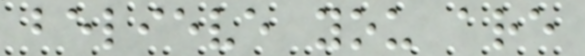believe you are
